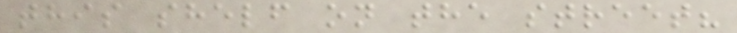this shelf on the street?
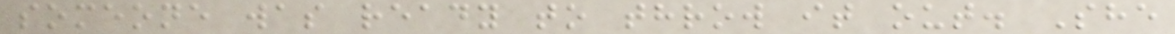someone was ready to throw it out. She
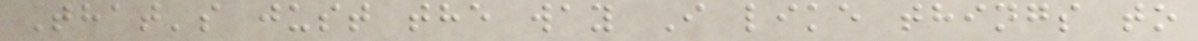That's just the way I like things to
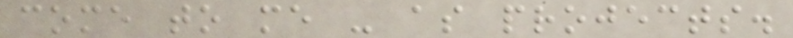come to me - as projects.
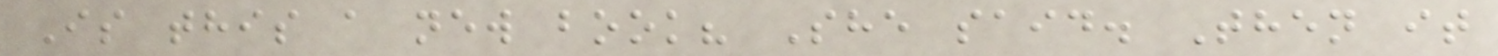Is this a new book? She said. Then it
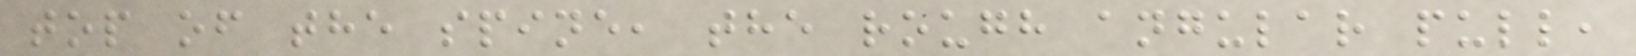top of the spine, the rough angular pull,
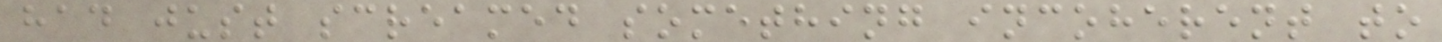had just screamed something incoherent to
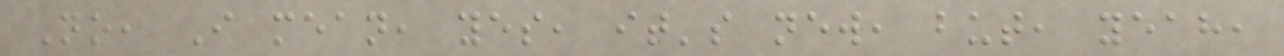No, I mean, yes, it's new, but, yeah,
